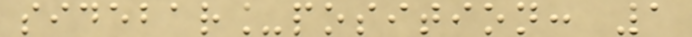sidebar_position: 1
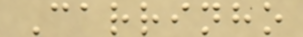Carrinho
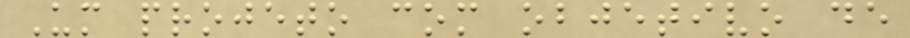Um projeto com objetivo de
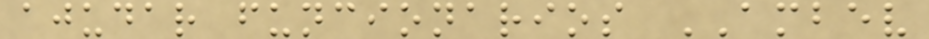ajudar funcionarios AMBEV
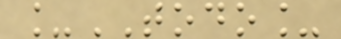_TODO_
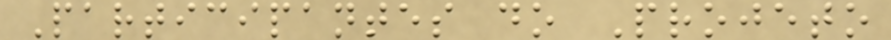Participantes do Projeto
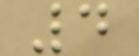4
